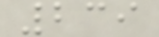239
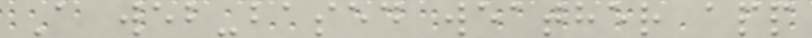A web-based weather app
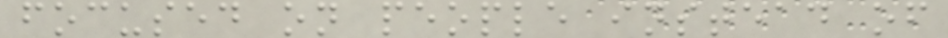focused on people instead of
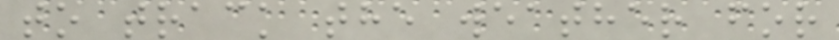to track the weather for
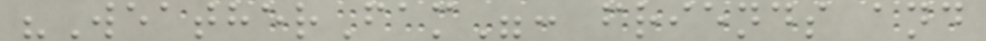"WeatherFam": friends and
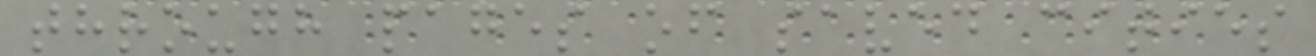through pages of saved cities
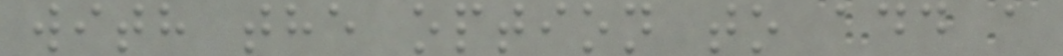with the option to add a
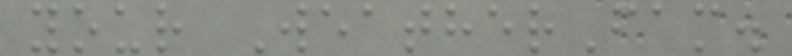your WeatherFam.
